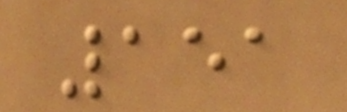151
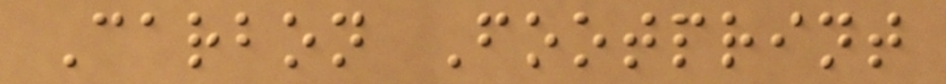Carbon Footprint
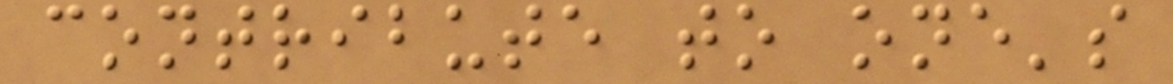contribute to one's
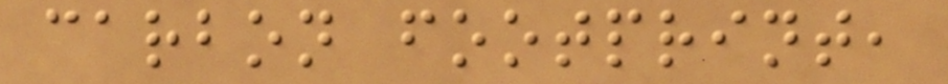carbon footprint,
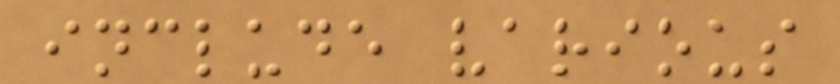include various
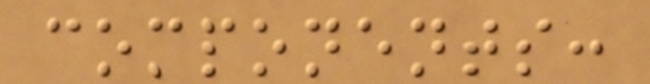components:
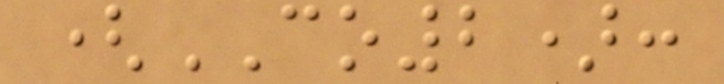(CO2):
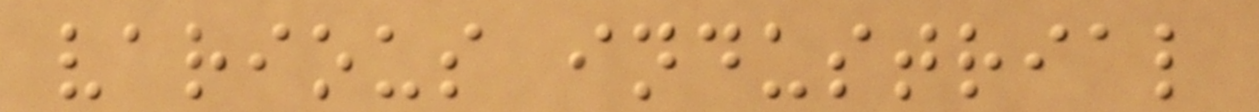various industrial
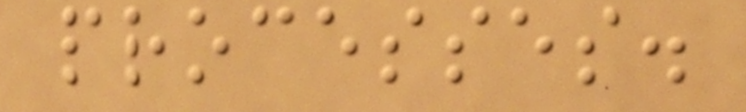processes.
